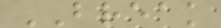BREAK
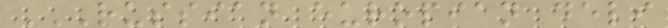RUSSIAN EUROPIAN DELI
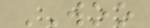WOO
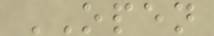OPEN
